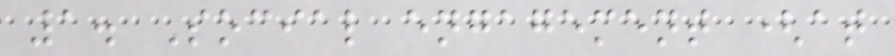1. Social engagement (at
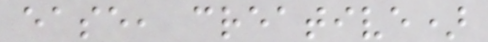ease, creative)
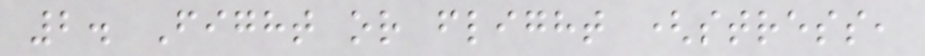2. Fight or flight (stress,
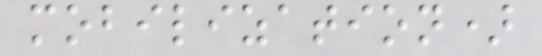mobilization)
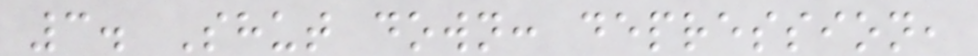3. Shut down: depression,
